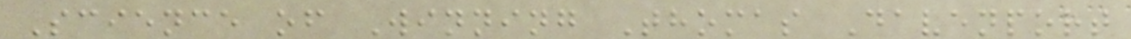Science of Winning Thomas Davenport
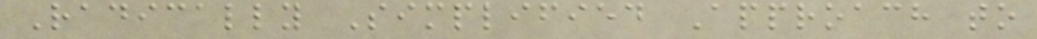Radically Simplified Approach to
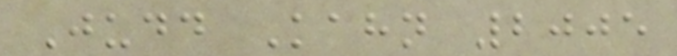Judd Kahn 2005
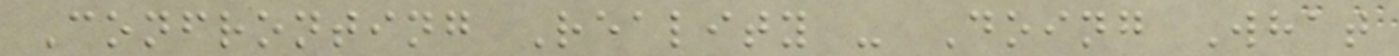Confronting Reality - Doing What
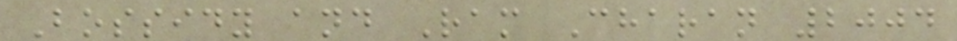Bossidy and Ram Charan 2004
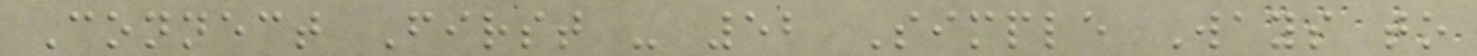Connect First - 52 Simple Ways to
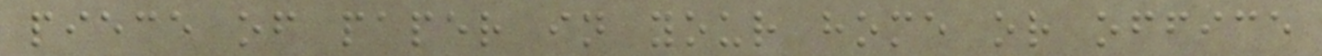piece of paper in your home or office
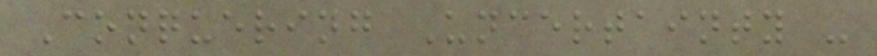Conquering Uncertainty -
